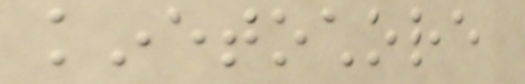kinetochore
